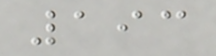193
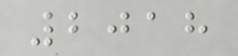2018
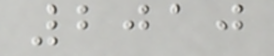2010
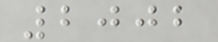2002
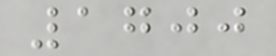1700
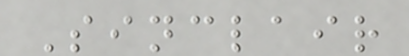Sinclair
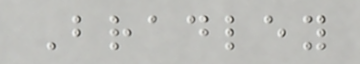Bradley
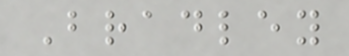Bradley
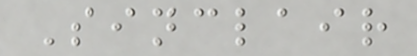Sinclair
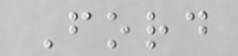Ford
